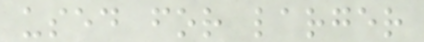used for larger
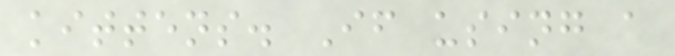kittens. If using a
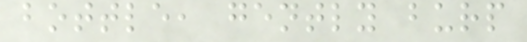bottle, gently burp
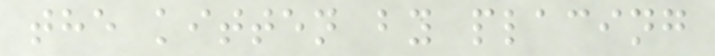the kitten by placing
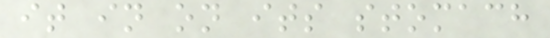it in on its stomach
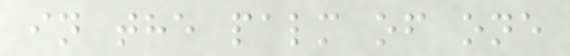in the palm of one
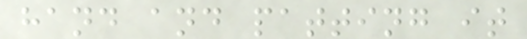hand and patting it
